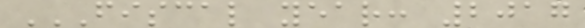FISCAL YEAR: 2017
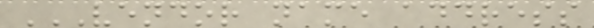VENDOR NAME ADDRESS
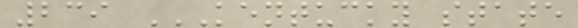239 KENTUCKY STATE
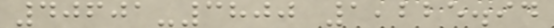40601-3800 1,225.94
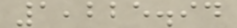1,225.94
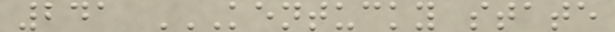241 KENTUCKY STATE
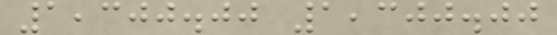1,300.00 1,300.00
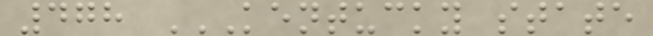478 KENTUCKY STATE
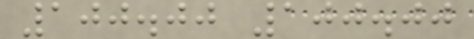100.00 100.00
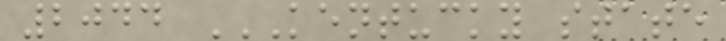2044 KENTUCKY STATE
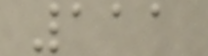111
